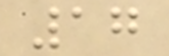17
